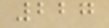227
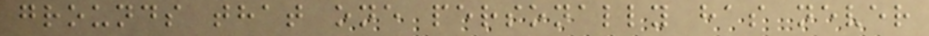grounds that one personally has never
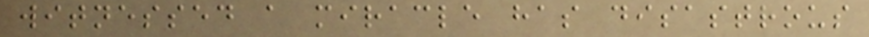witnessed a miracle has disastrous
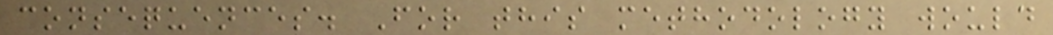consequences. For this methodology would
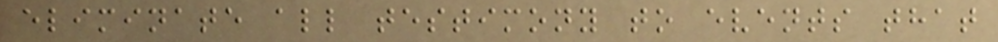eliminate all testimony to events that
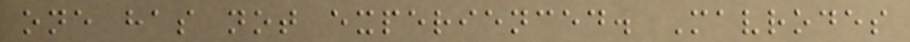one has not experienced. Mavrodes
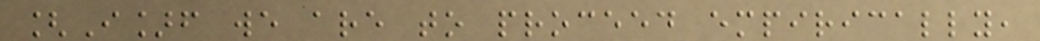[I]f we are to proceed empirically,
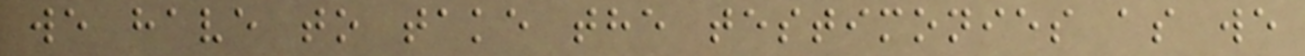we have to take the testimonies as we
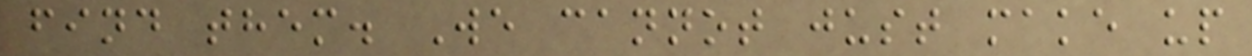find them. We cannot just make up
